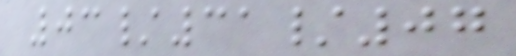03/31/07
